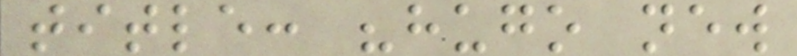title: "hugo new
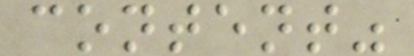content"
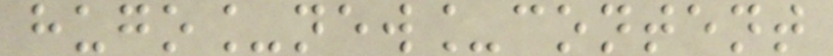hugo_new_content
